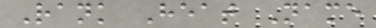Rank Heat Name
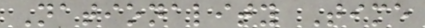Nationality Time
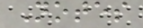Notes
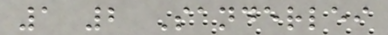1 2 Sanderlei
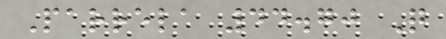Parrela 44.70 Q
